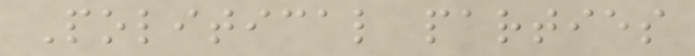Political parties
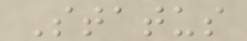Status
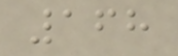168
